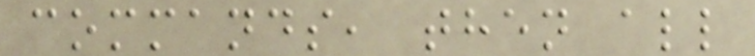commands, then all
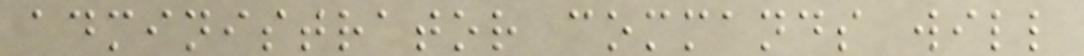administrator commands will
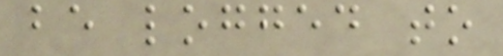be logged to
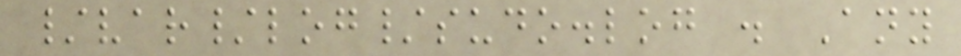/var/log/sudo.log . Any
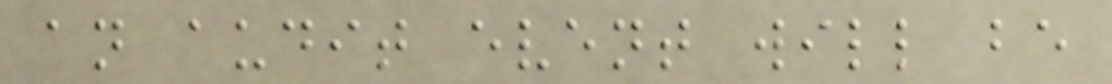an audit event will be
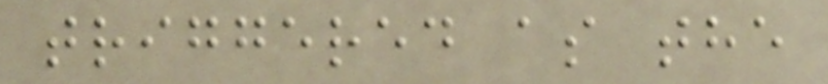triggered as the
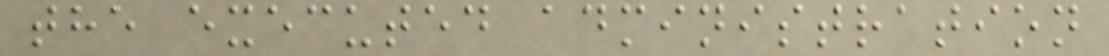the executed administration
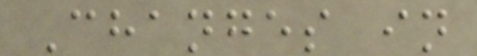Changes in
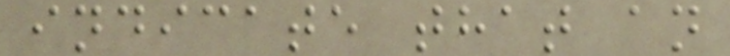indicate that an
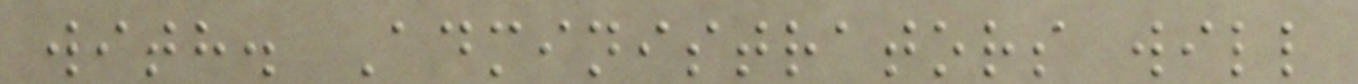with. Administrators will
